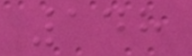148
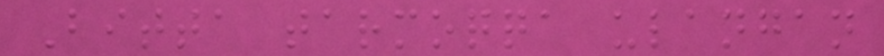Bitta tarmoqqa ulangan
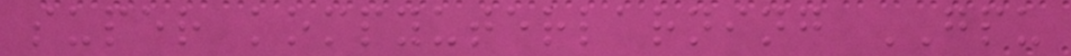super kompyuterlarning GPU
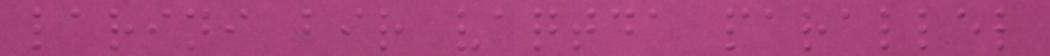larini bir vaqtda parallel
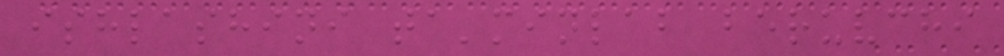ishlashini ta'minlab beruvchi
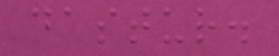dastur.
